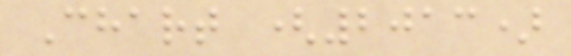Chart (2013)
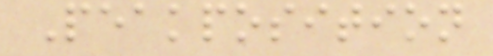Peakposition
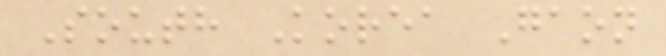South Korea Gaon
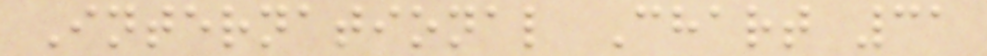International Chart 31
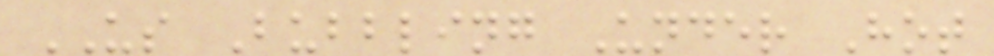US Bubbling Under Hot
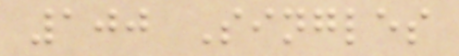100 Singles
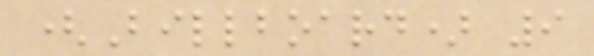(Billboard) 9
